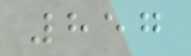857
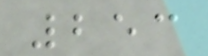253
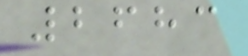2683
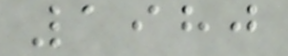1980
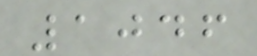1046
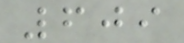609
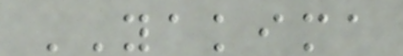YAKIMA
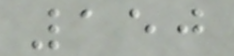150
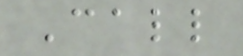Call
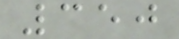350
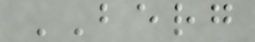BERG
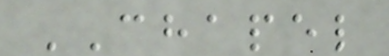CHAPEL
